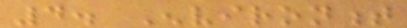4. Environment
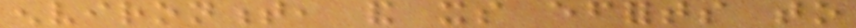environment, and its efforts to
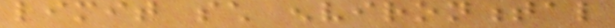limit such environmental
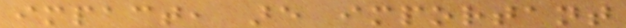impact, are important
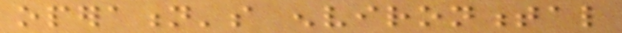operation's environmental
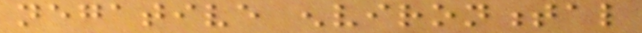negative environmental
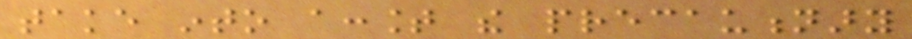take into account the precautionary
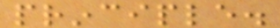principle.
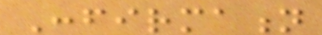Confirmation
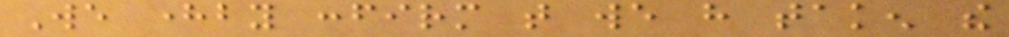We hereby confirm that we have taken the
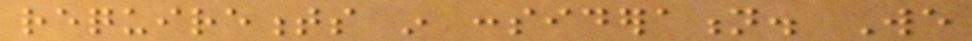requirements in consideration. We
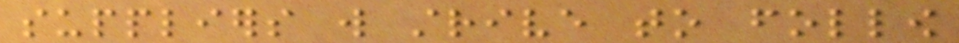suppliers will strive to follow
